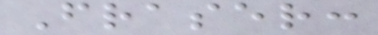Fraser:
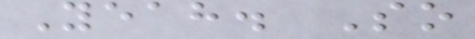Yeah. So
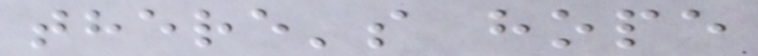there's hope
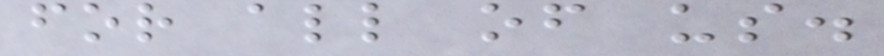for all of us.
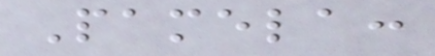Pamela:
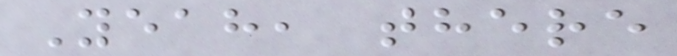Yeah, there
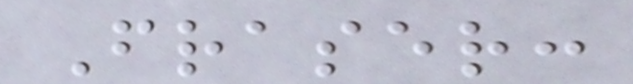Fraser:
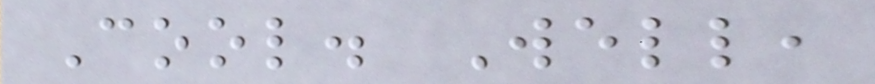Cool. Well,
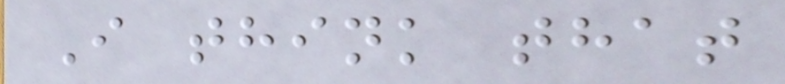I think that
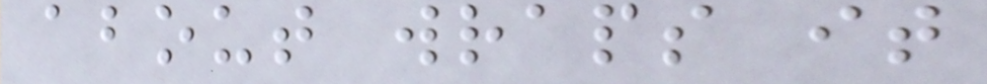about wraps it
